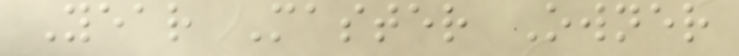Year Master Owner
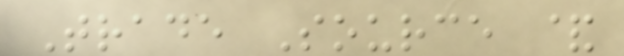Trade Source &
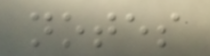notes
